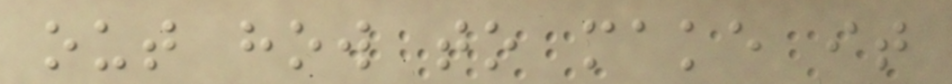out how to make it
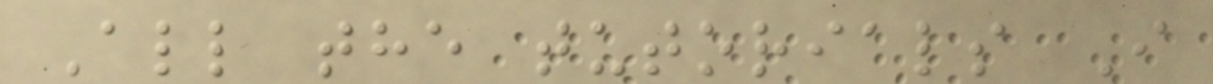All the tutorials I
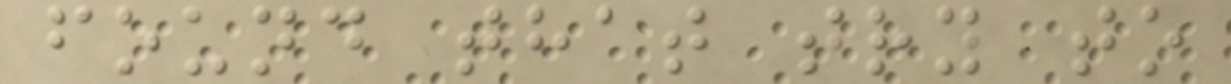found that try to
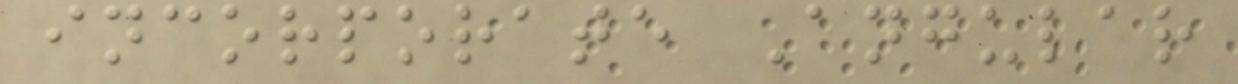incorporate Angular
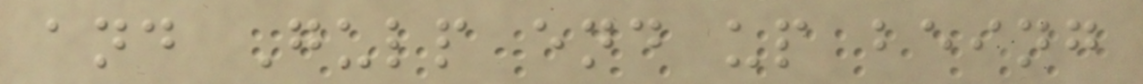and Gulp end up being
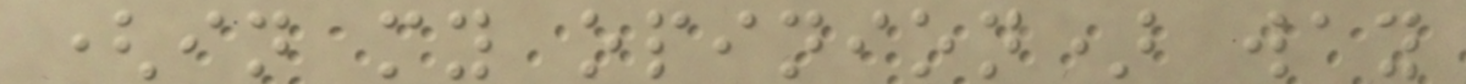(in my opinion) way
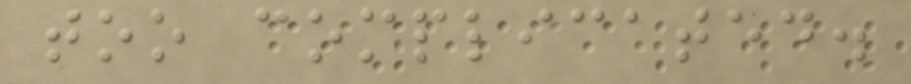too complicated.
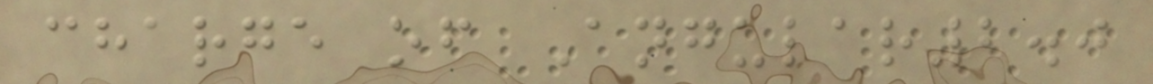charge of Angular2.0
